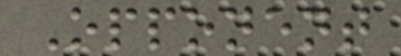Opponent
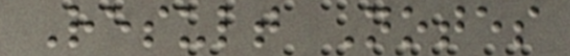Result Notes
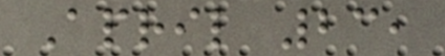April 23,
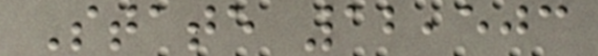State 12,503
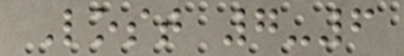Lost 7-6
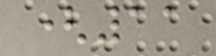(11
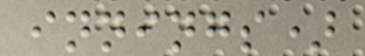innings)
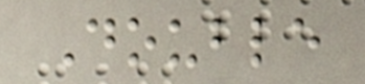Double
